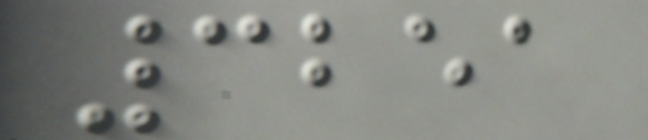3251
